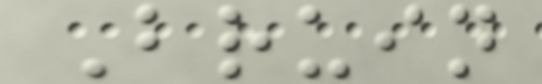Bruin
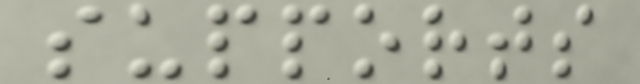supports
